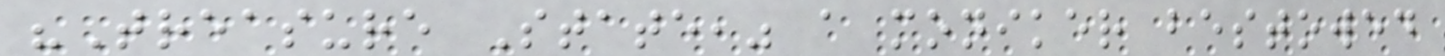"Treasure State," a moniker bestowed
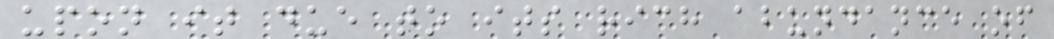upon it due to its rich abundance of
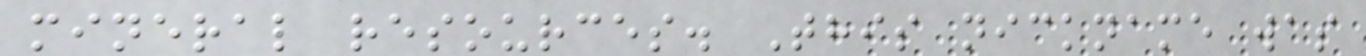mineral resources. This nickname was
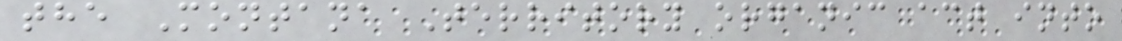the Montana Territory organic act into
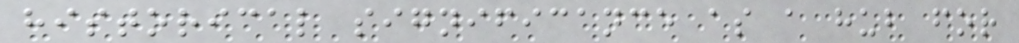historical significance as a hub for
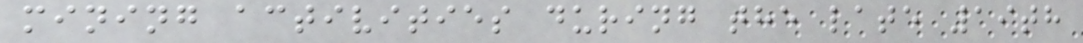mining activities during the late 19th
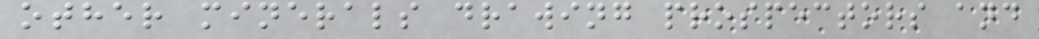other minerals drawing prospectors and
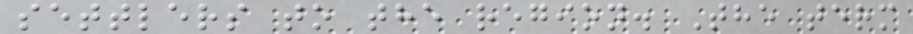settlers to the region. The term
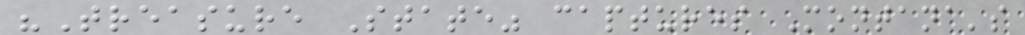"Treasure State" captures Montana's
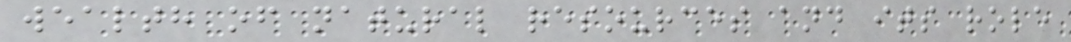wealth of natural resources and its role
